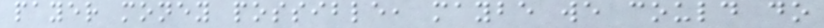payer money possible, maybe we could do
